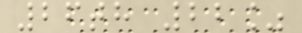26th 22%
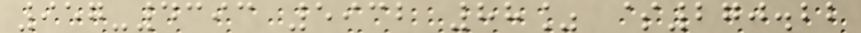957-4393 5932 88% $270.22
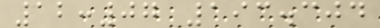12:07 193.304
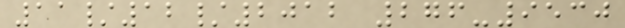11/12/2012 276-9530
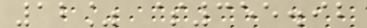12% $355.92
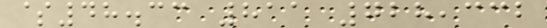$48.33 811 728,332
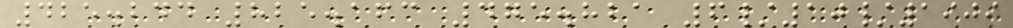425.244 825.163 475.821 6/10/1909
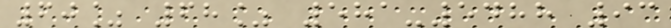60% 68% 581-5488 93
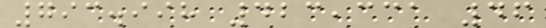793.998 423,331 46
